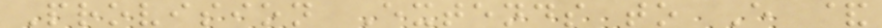Provision Extends to E &
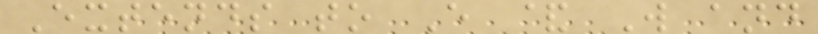Extends to E & W and
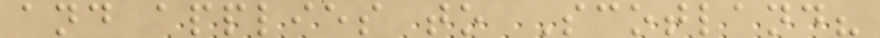and applies to Scotland?
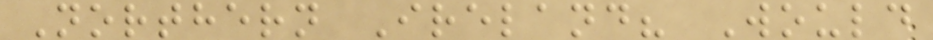Northern Ireland? Would
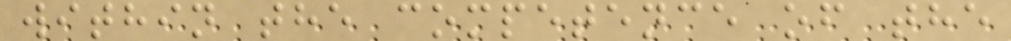within the competence of the
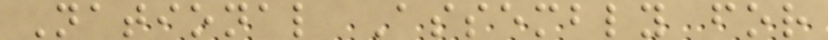National Assembly for
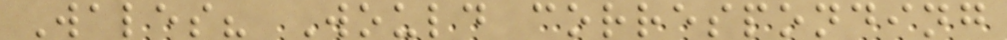Wales? Would corresponding
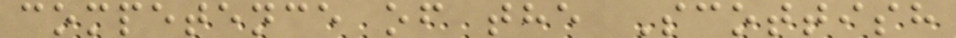competence of the Scottish
